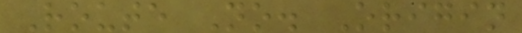Route No. Origin
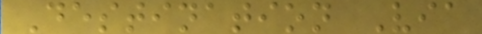Destination Via
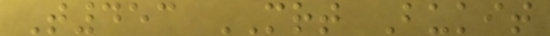T453 MRT Bukit
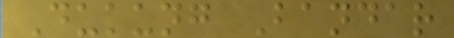Dukung Bandar
